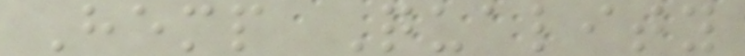Hemp Quality
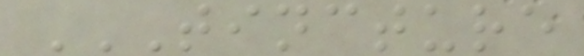TINCTURE
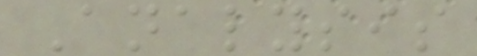Analysis
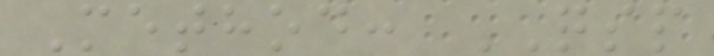Method: QSP
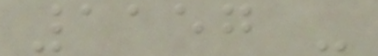1157 -
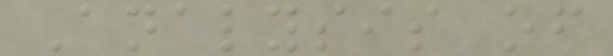Analysis of
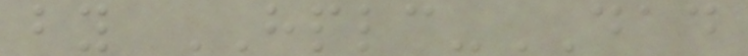by HPLC-DAD
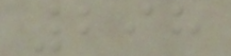298
